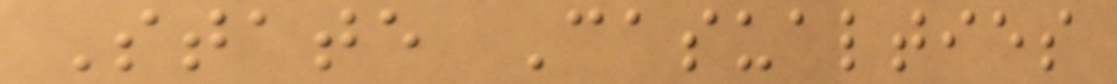State Casualties
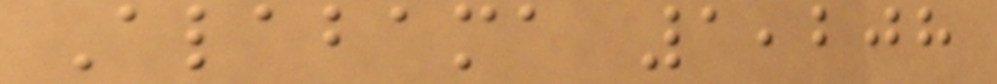Alabama 1,208
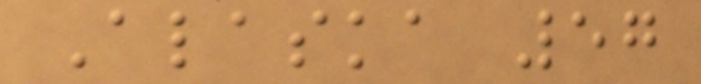Alaska 57
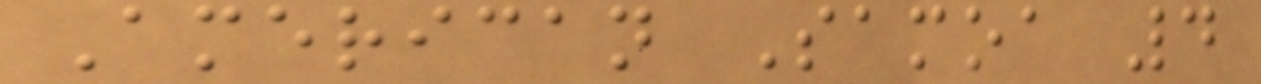American Samoa 4
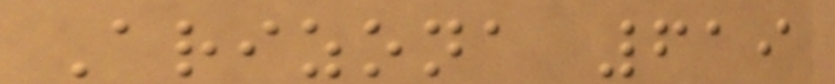Arizona 619
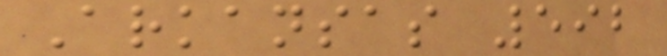Arkansas 592
